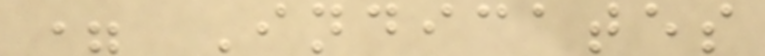= Indicates
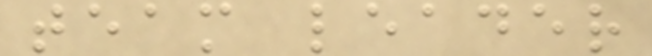team leader
